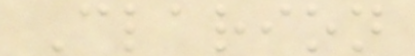Clarion
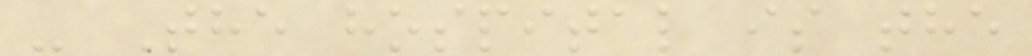- The hospital is the
